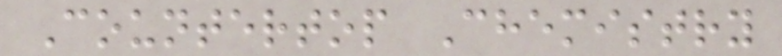Countertop Chemistry
